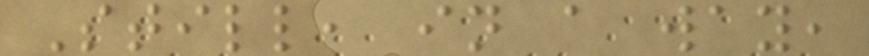Still, in a way,
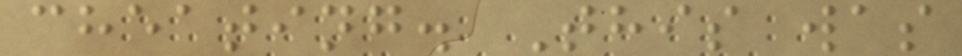cheating. This was
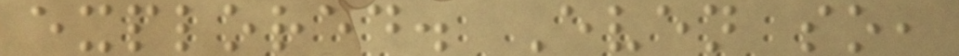explored. Even so,
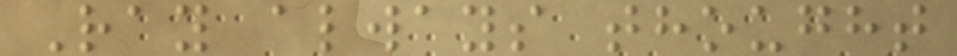Ray always thought
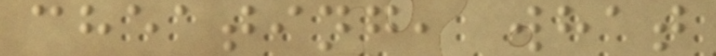cheating, what
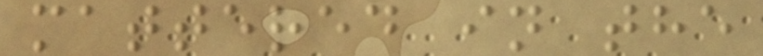mattered in the
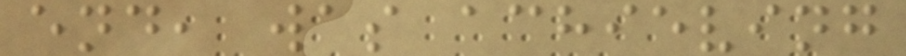end, was achieving
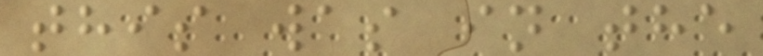this was in the
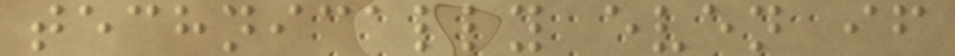technically even if
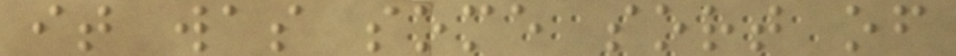it was some sort of
